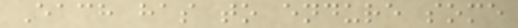Each has to endure some
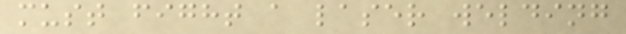must fight a laser welding
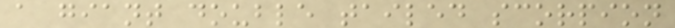a giant double tailed scorpion
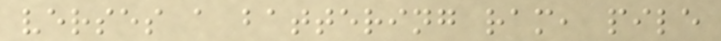verses a battering ram, pile
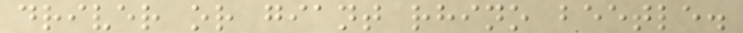driver or giant rhino beetle.
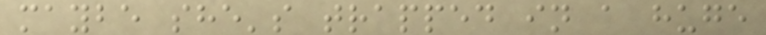maybe she's trapped in a huge
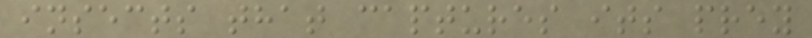insects that captures its prey
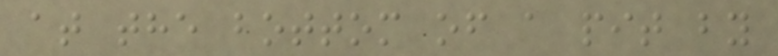at the bottom of a pit by
